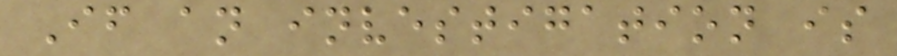If an investigation is
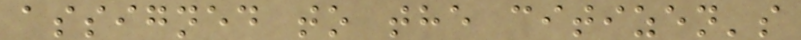assigned to the citizen's
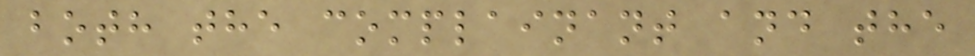both the complainant and the
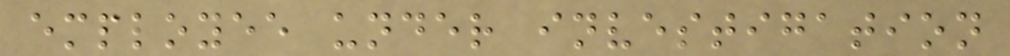employee under investigation
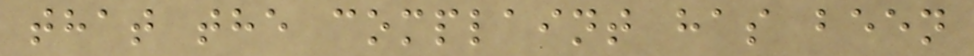that the complaint has been
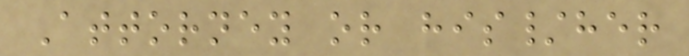Attorney or his/her
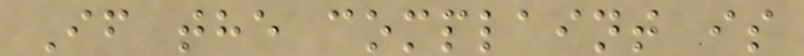If the complaint is
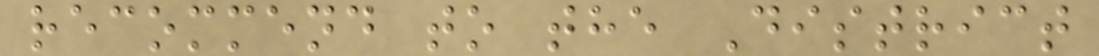recommend to the District
